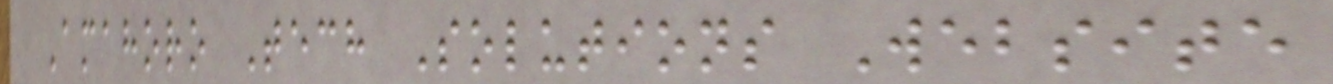Amahoro Tech Solutions Website
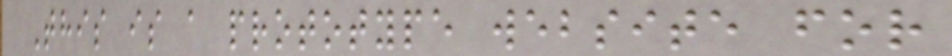This is a prototype website for
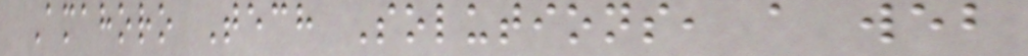Amahoro Tech Solutions, a web
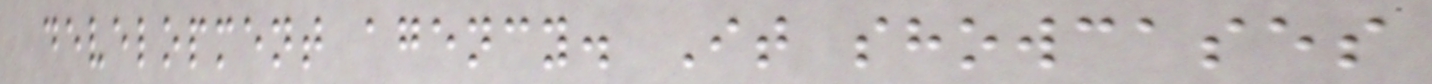development agency. It showcases
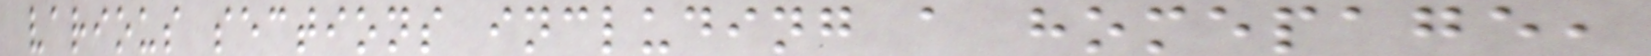various sections including a homepage,
